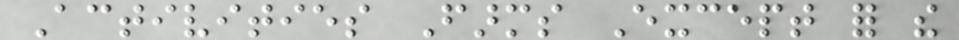Activities Farms Except for the
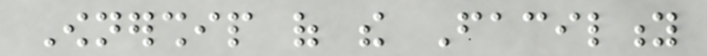Ownership of the Facility
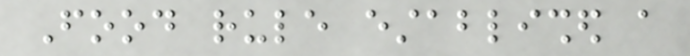Food rule established a
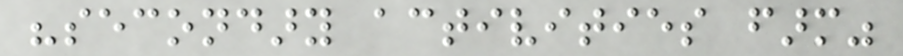"secondary activities farm"
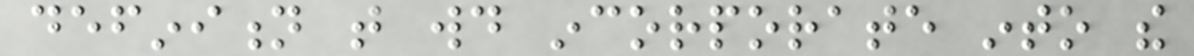definition that would incorporate into the
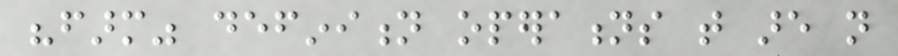"farm" definition operations that are not
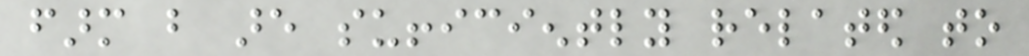farm but are sufficiently related to
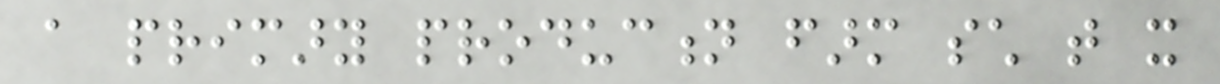a primary production farm such that it
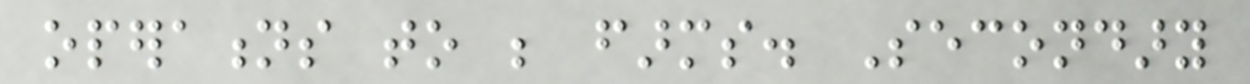operations to be farms. Secondary
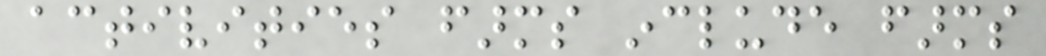activities farms include farms
